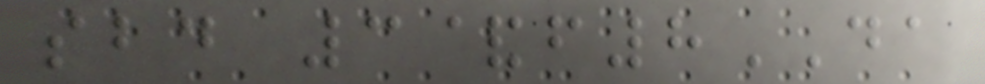sbd 3&f8DA
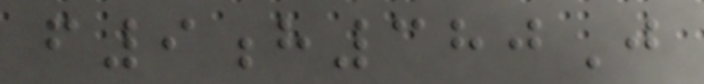f9h380J
